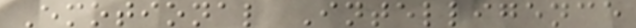Emotional Intelligence
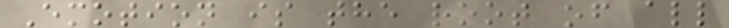Emotion is the root of all
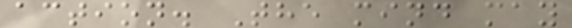action. The mind may
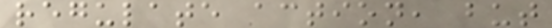regulate action, but
